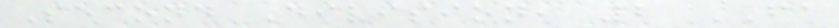Second Division, 2 FA
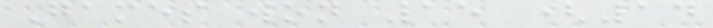Games won 15 (14
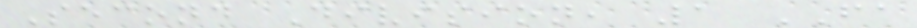Second Division, 1 FA
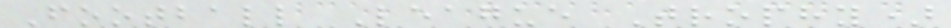Football League Trophy)
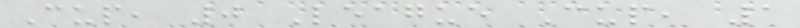Cup, 0 League Cup, 1
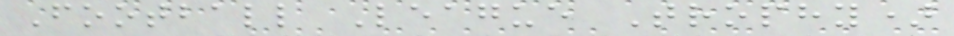Football League Trophy)
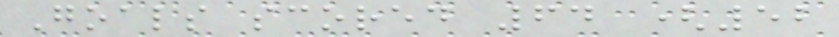Goals scored 64 (52
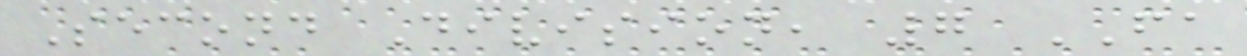Second Division, 7 FA
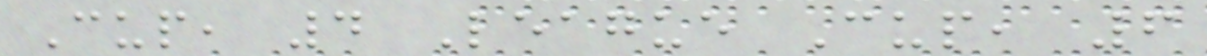Cup, 4 League Cup, 6
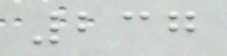237
